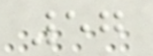57
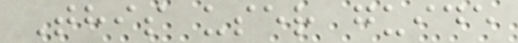This user guide
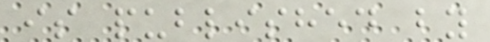is published by
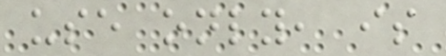use only, is
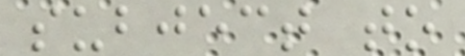subject to
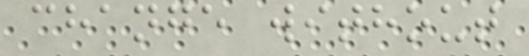change without
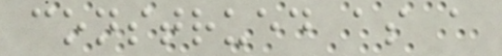construed as a
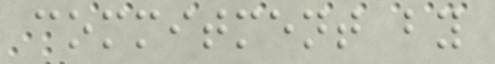commitment by
